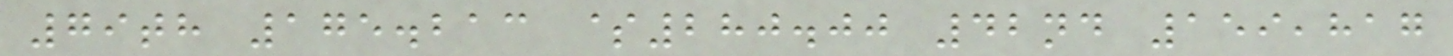79th 175.213 $280.00 42nd 159,817
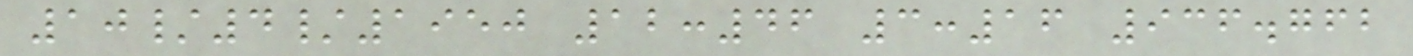10/4/1950 12:46 3:16 936.762
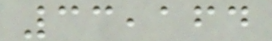33,164
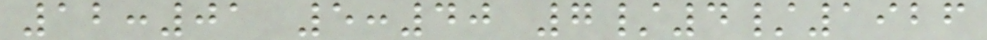12:01 5:40 7/4/1926
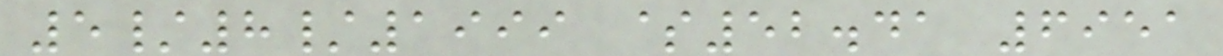5/8/1999 $52.41 6951
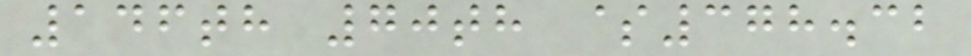146th 70th $378.32
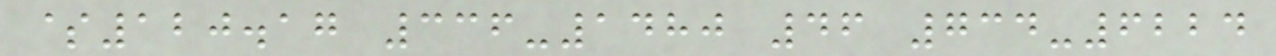$120.17 336-1480 46 734-6224
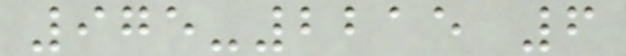975-2215 6
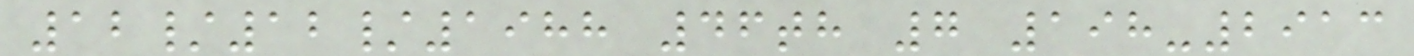12/12/1988 46th 7 198-2913
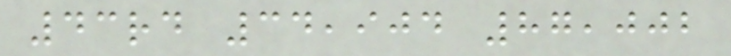43rd 34,904 87,002
